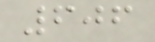606
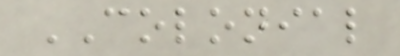COLONIAL
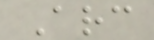Arc
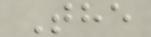The
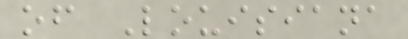of Louisiana
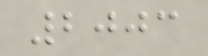2003
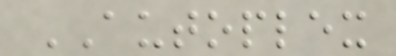AUTOPLEX
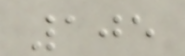105
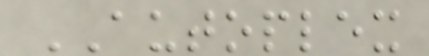AUTOPLEX
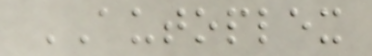AUTOPLEX
